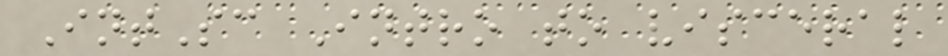IntSc Intro to visceral
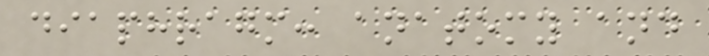diaphragm: anatomy and
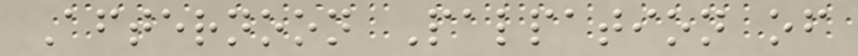Afternoon Palpation of
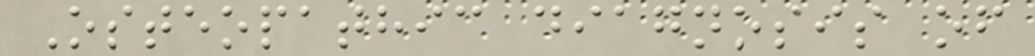Osteopathic diagnosis of
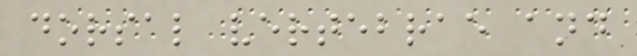dorsal vertebrae and
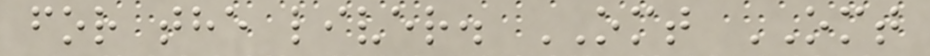for the liver. OMT OMT
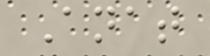Anat
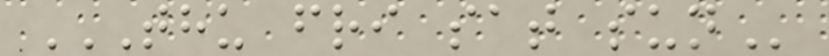THU FRI SAT SUN
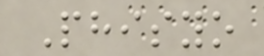Phisyo
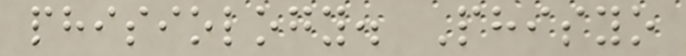phisiology. Phisyo
